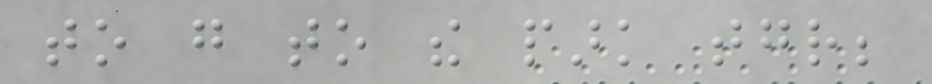to go to the park together;
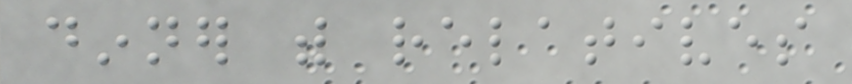dinner with relatives
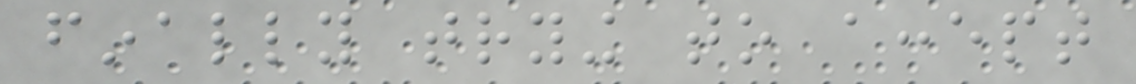finally trying to accept
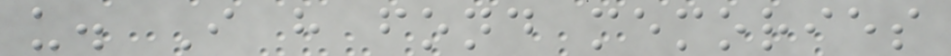us. I have fond memories
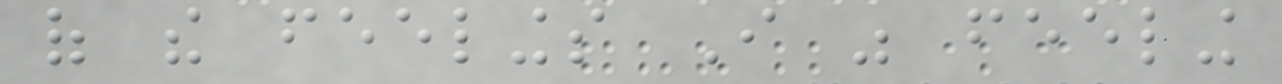of the feelings I was feeling
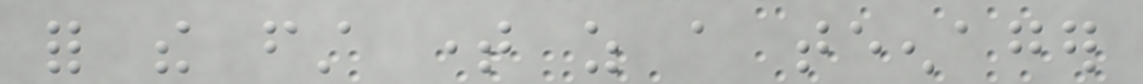for the first time as a teenager
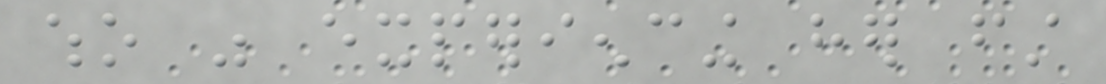who was experiencing her first
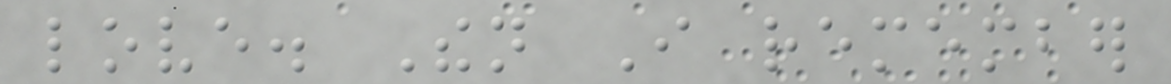love. Then I remember
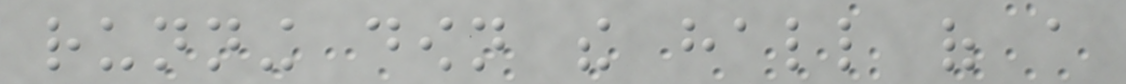running down the hall of a
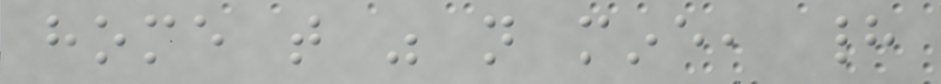home that was not mine, had
